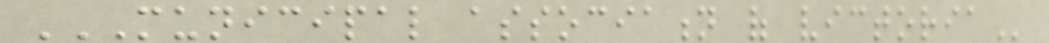MUNICIPAL ASSOCIATION OF VICTORIA
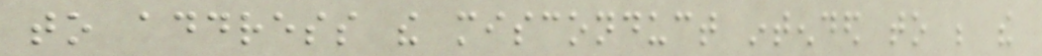to address the misconduct intended to be the
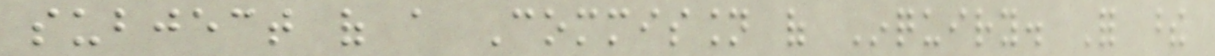subject of a Commission of Inquiry. For these
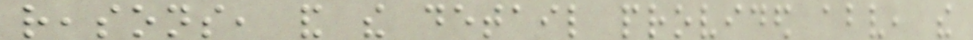reasons, and the detail provided above, the
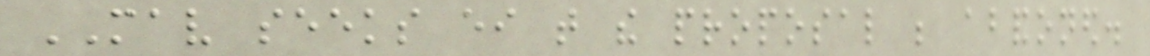MAV seeks either that the proposal be abandoned.
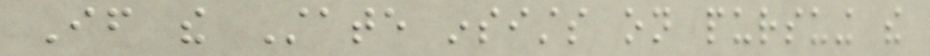If the State insists on pursuing the
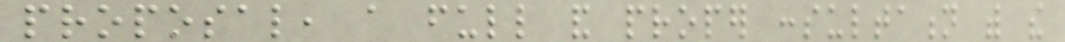proposal, a full and proper consultation with the
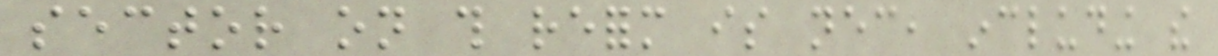sector on this reform is necessary, including the
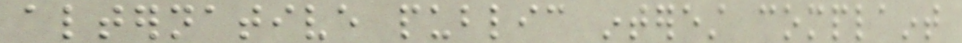alternative public interest complaint
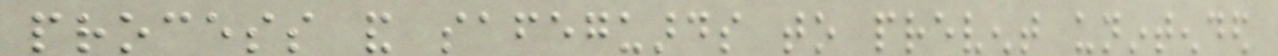process and safeguards to prevent unintended
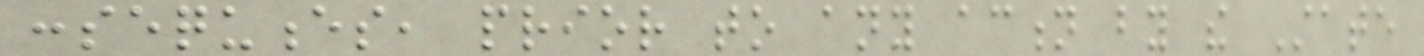consequences, prior to any action by the State
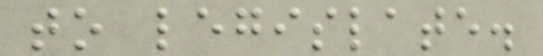to legislate.
